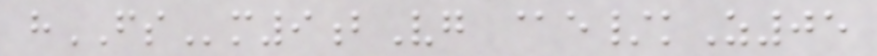hFSm9bVg @e/kZ05
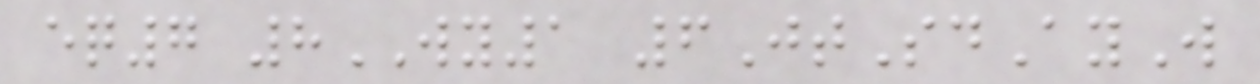eq7 8WY1 6JtSdAyW
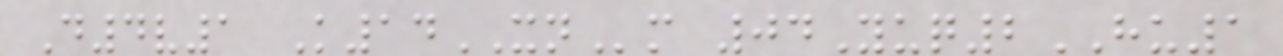D4v1 K14XNm 04Yuq2HU1
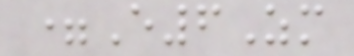=E6Zm
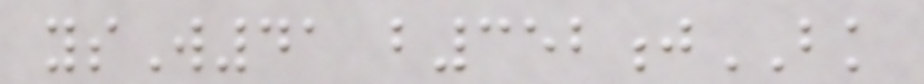ysW41 b352jBK
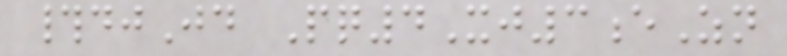#djJd Pq4Xj3eZn
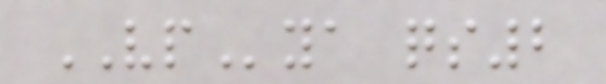VPya qs2
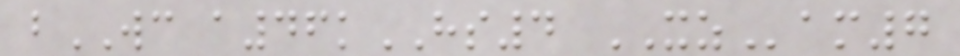bWC a46kHS4 XZam7
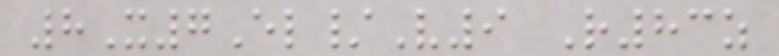8X7El/V9 R83z
